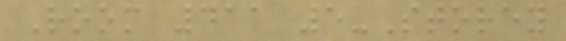Room 411 5-Storey
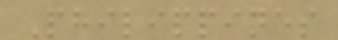Philippines
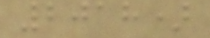2018)
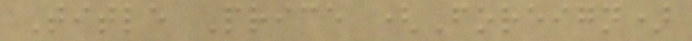Title Price (Foreign)
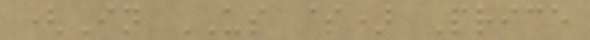(In US $) Price
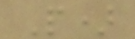P)
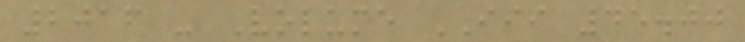2016 - Volume III 45.00
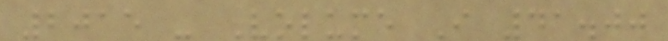2015 - Volume I 41.00
